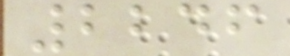2246
